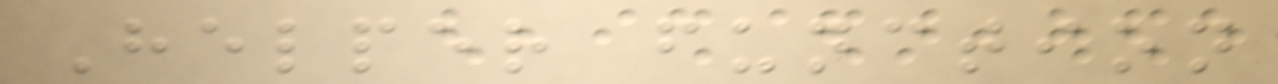Helper function
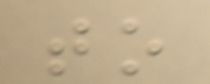to
